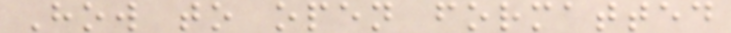How to open formatted
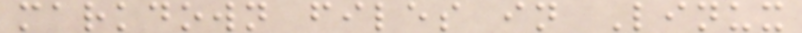markdown files in Linux
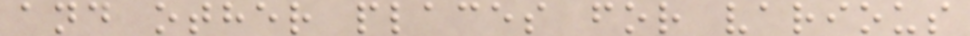and other places for various
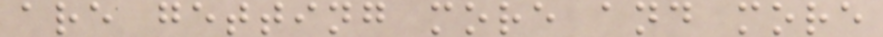are getting more and more
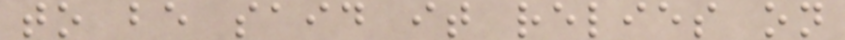to be said it relies on
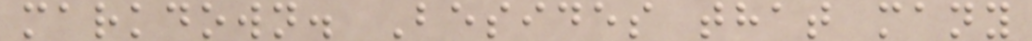markdown. Besides that many
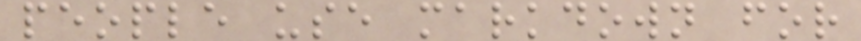people use markdown for
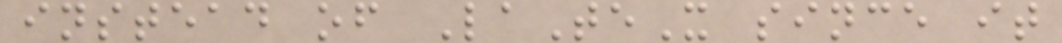instead of LaTeX since it
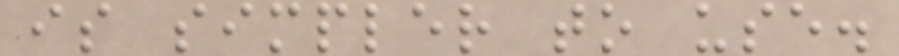is simpler to use.
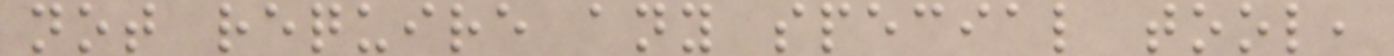not require any special tool,
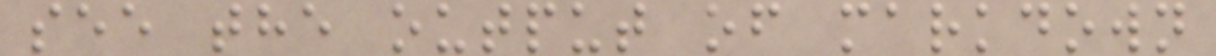see the output of markdown
